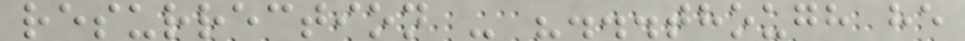resurrection - "...though he
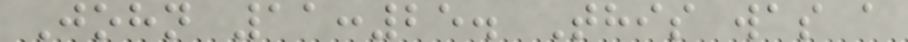John 11:25. This was a
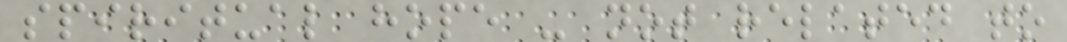spiritual hope - not related to
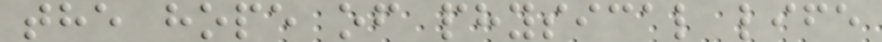the hope of physical life
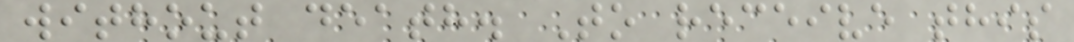without death. To receive this
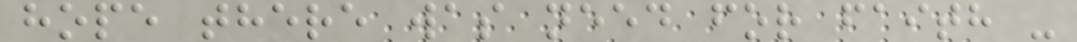hope there was need for faith -
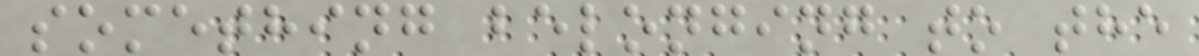something belonging to the
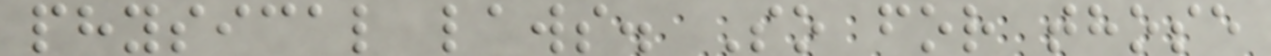physical laws. So for those
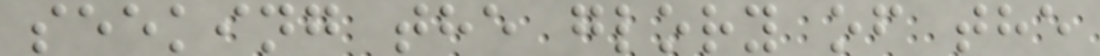seeking the glory of the
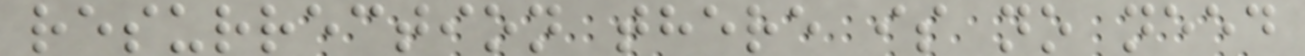resurrection there is no need
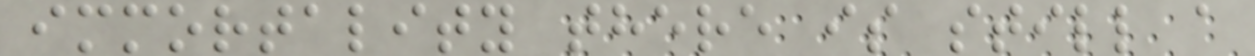immortality there is still a
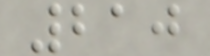210
